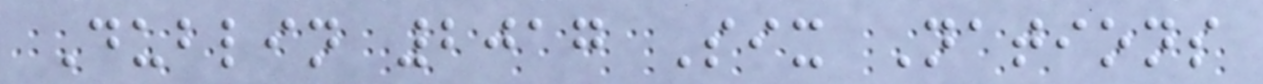Dublin 2017 Six Nations
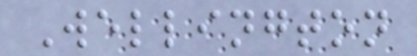Wellington
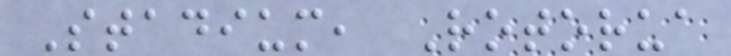Stadium, Rotorua
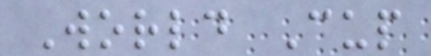World Cup
